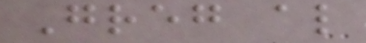Greg also
